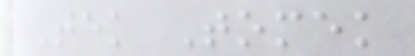Tek Tomek
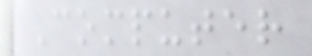Computer
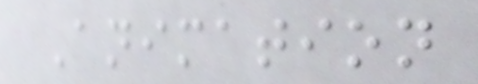Animation
